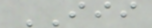III
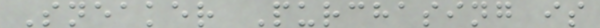Sneaker Purchasing is
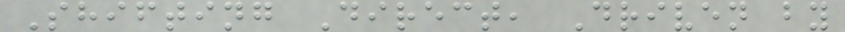Shifting Direct, Driven by
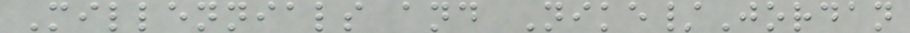Millennials and Nike/Jordan
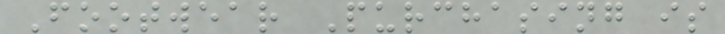Footwear Purchasing is
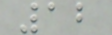12
